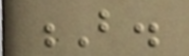B.
